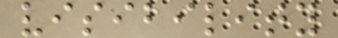visibility
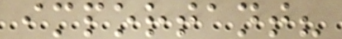important?
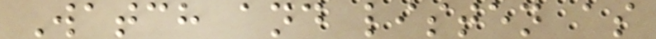Watch and listen as
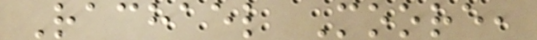Rachael Moore,
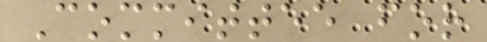Committee for
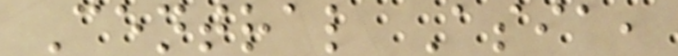Central Asia,
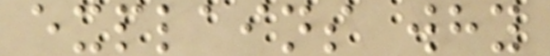explains why
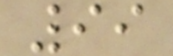99
